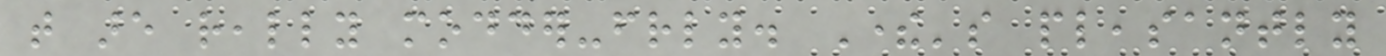that are really modder-friendly. There's pleasantly
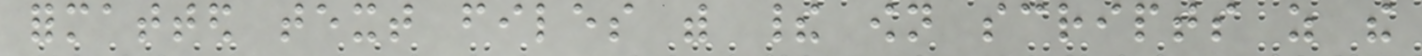formatted text files with their own scripts as the
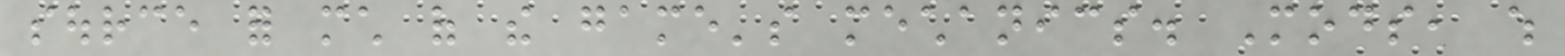source for much of the game's mechanics. Mods, which
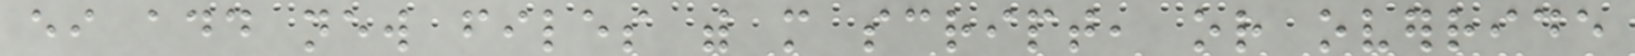either add new files with more script, or override
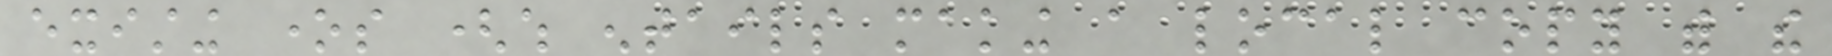existing ones (which entails making a local copy with the
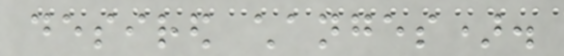desired changes).
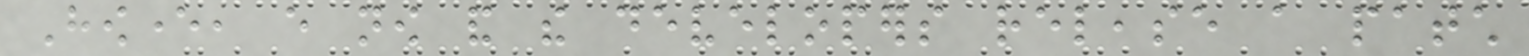However, every now and the developers release a patch
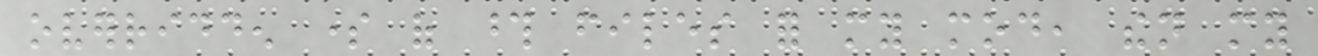overridden some of those files for my mod, then my
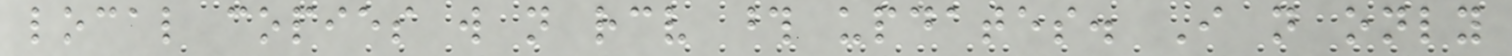local copies will not receive those updates. I not only
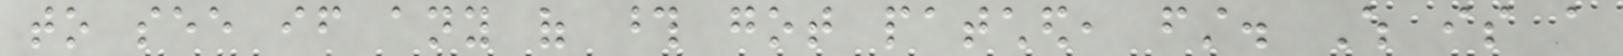to see if any of those got patched, first. Which is a
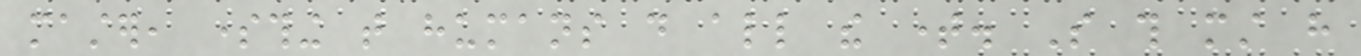master, something that humans do all the time. So this must have
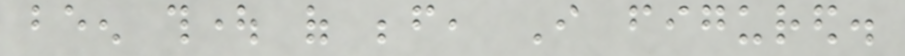been thought of before, I figured.
